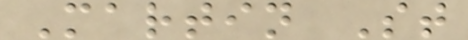Martin St
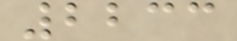2233
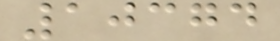10374
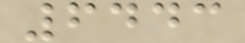6443
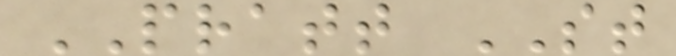PRATT ST
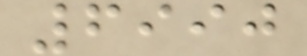6990
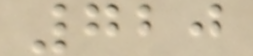720
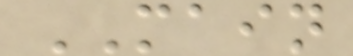MAIN
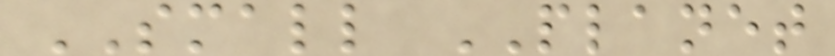SMALL PLANET
